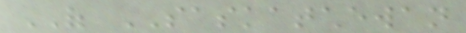OF SASKATCHEWAN
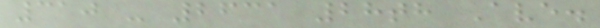310 - 2631 28th Ave.
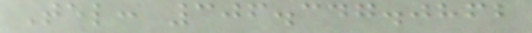Tel: 306.347.0862
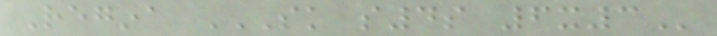Regina SK S4S 6X3
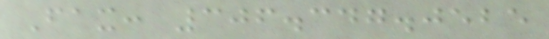Fax: 306.347.0525
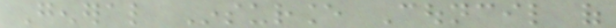General Insurance Council of
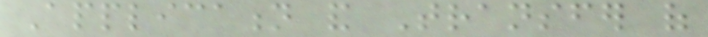Application and Transfer of
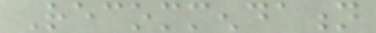Recommendation
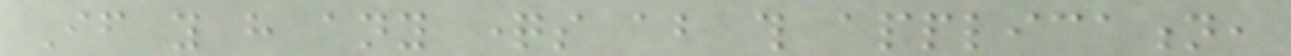If you have any questions about this application,
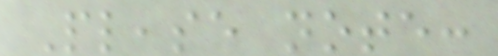Please note:
